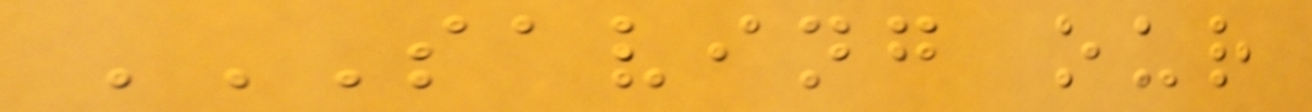SAVING OUR
